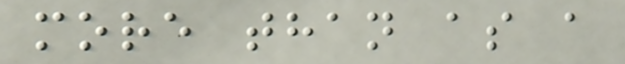more than as a
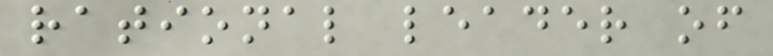rational leader of
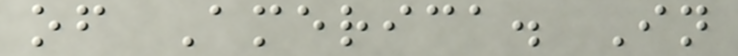of America. In
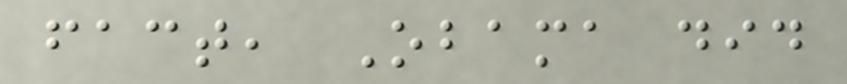fact, Obama did
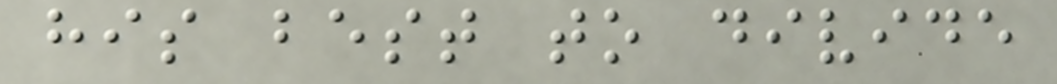his best to divide
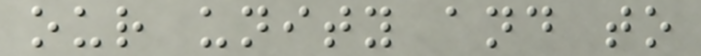our unity and to
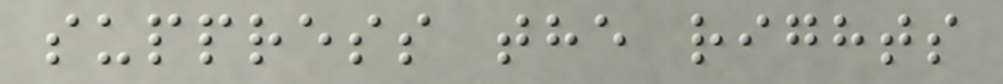suppress the rights
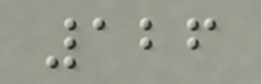126
